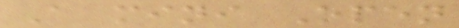A mini Open
